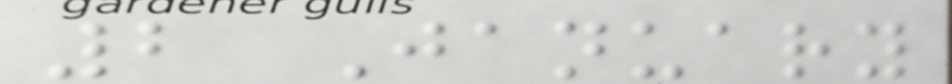2 January
